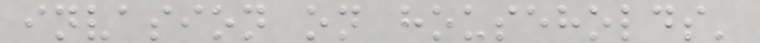invasion on households'
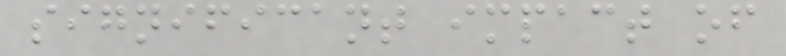significant impact of
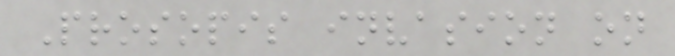Prosopis invasion on
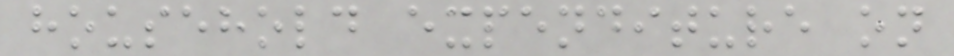household expenditure on
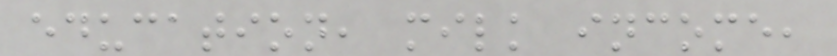education, milk income,
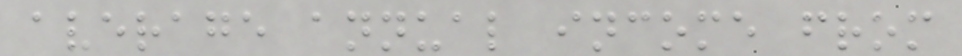average annual income from
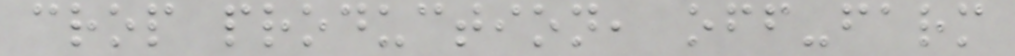crop production, off-farm
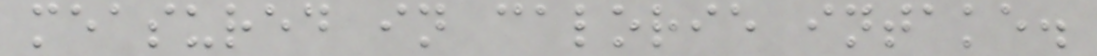measured in calorie intake.
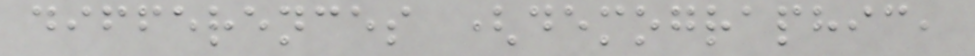differences (demographic,
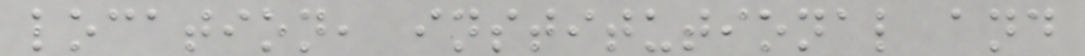location, institutional and
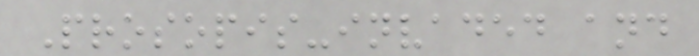Prosopis-invaded and
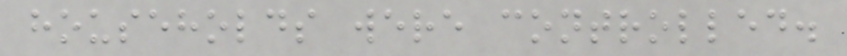households were controlled.
